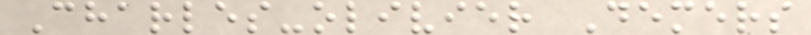Charles-olivier Demers
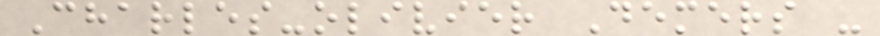Charles-olivier Demers -
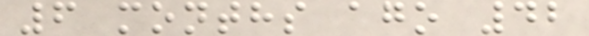6 months ago 42
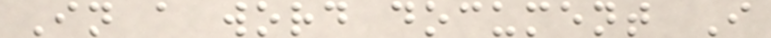In a word document I
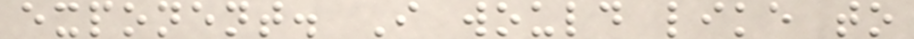exponent. I would like to
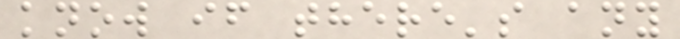know if there's any
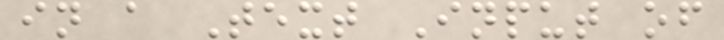in a Text Input of
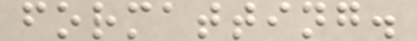formatting.
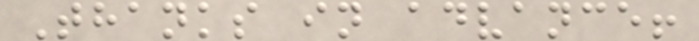Thanks in advance!
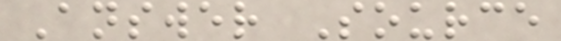Answer Source
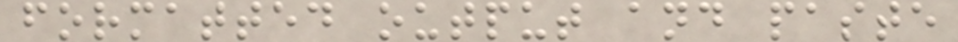formatted output and paste
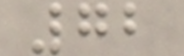72
